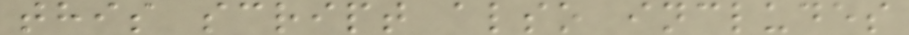this script also includes
